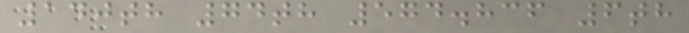140th 74th 574.836 6th
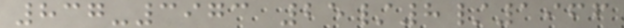837-3973 25/8/1966
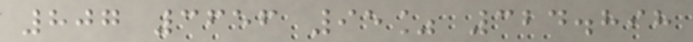807 3656 95% 324.898
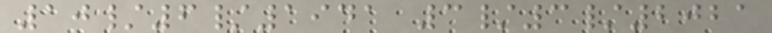10/6/1941 3/3/2021
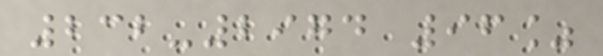232-2974 96%
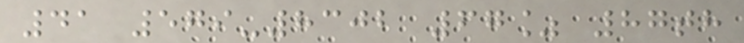41 579-8302 67% 87th
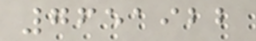7651922
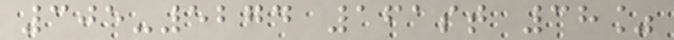305-5274 161st 38%
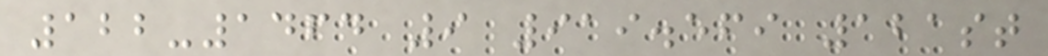122-1464 9 919.569 121st
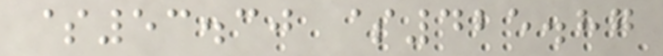$53.30 $425.87
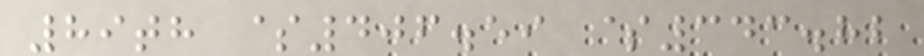89th $406.59 $343.82
